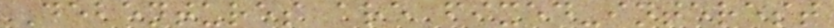Debentures are fixed-interest
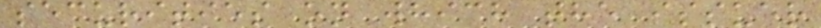securities on which the issuer
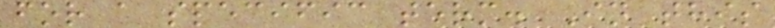for a specific term. In this
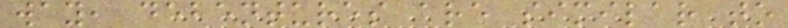way, debentures are similar to
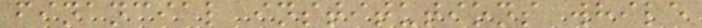financial institutions while
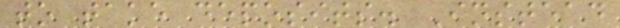to take deposits. Instead
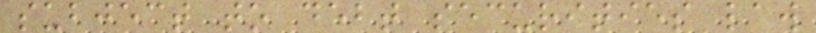subject to debt securities law
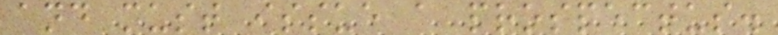and must issue a prospectus.
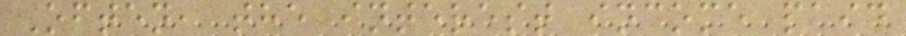Often, the interest income paid
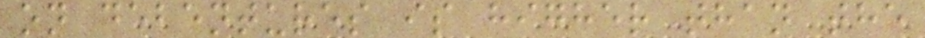on debentures is higher than the
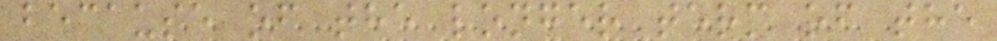because of the longer term of the
